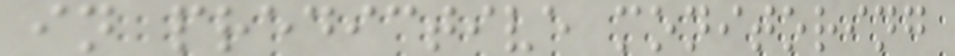in predictive monitoring
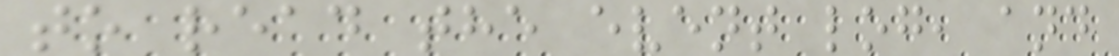to read the event log, and
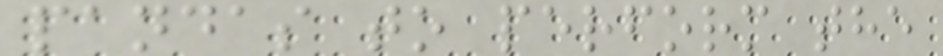pandas to perform the
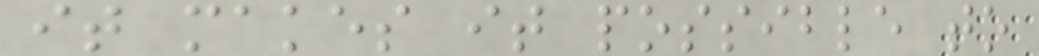it makes it possible to
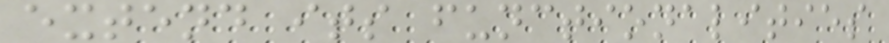extend its functionalities
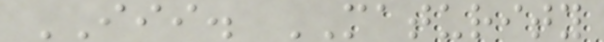III. MATURITY
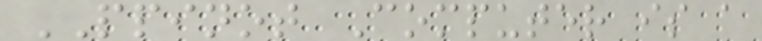PPINOT Computer is a
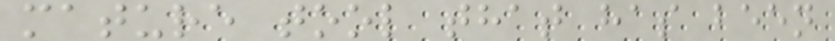mature tool that has been
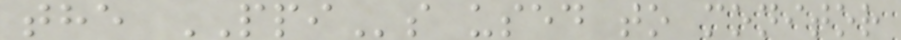the PPIs used to monitor
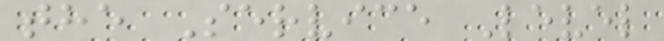the Service Level
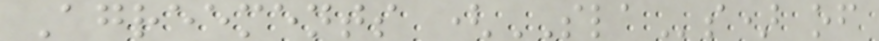Agreements (SLAs) of
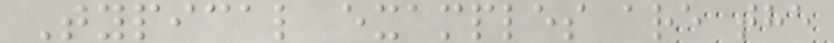Typical examples are the
